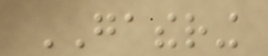GATHERING
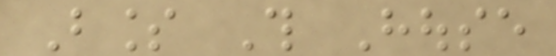Bless This House
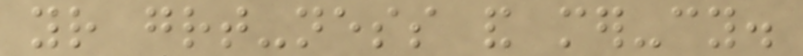your great-ness and mer-cy.
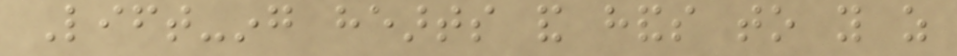Lift-ing hearts and hands to you as
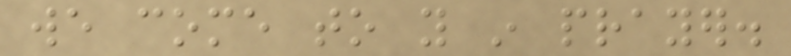we come to you in prayer.
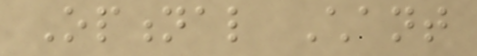Optional Chant
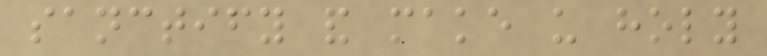sanctify and make us holy
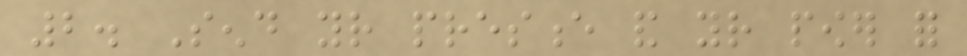2. Send your presence and your power for
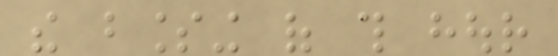the blessing of this hour
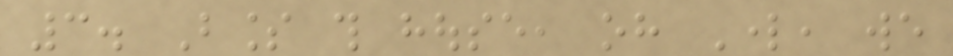3. Bless this house, oh Lord, we
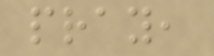pray,
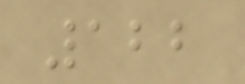122
